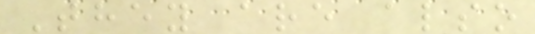They are also
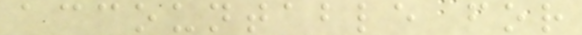accountable for
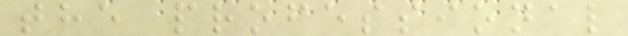the professional
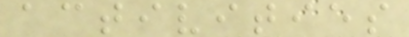activities
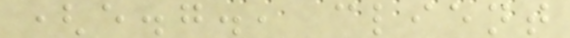(e.g., client
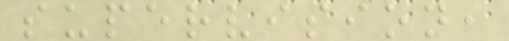supervision,
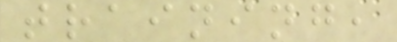training,
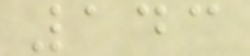143
